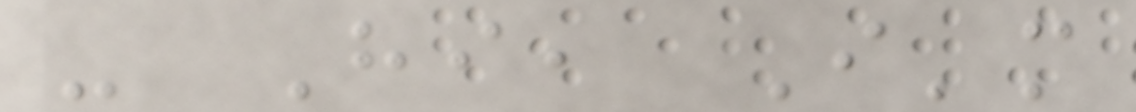- Hi, I'm
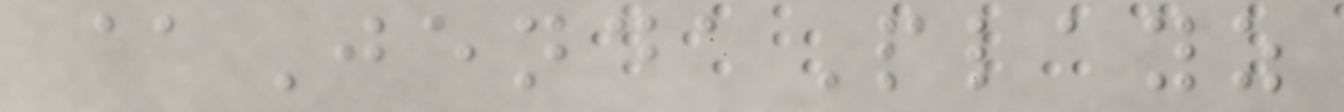@JendaPlayz
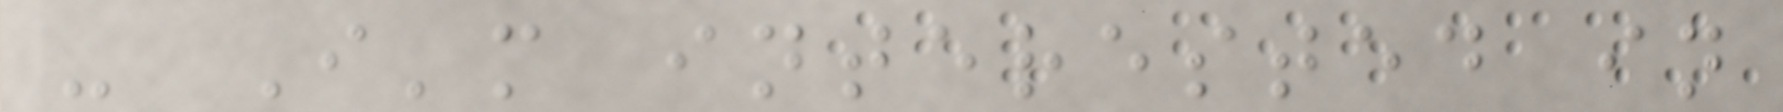- I'm interested in
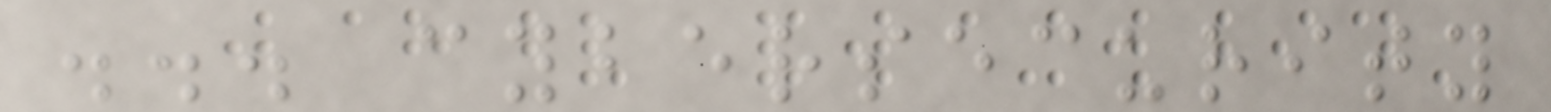... cybersecurity
